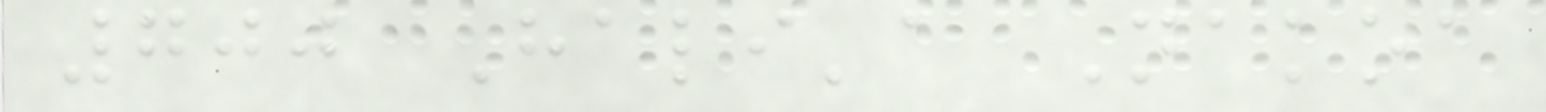700 Hali'a Nakoa
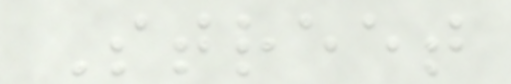Street
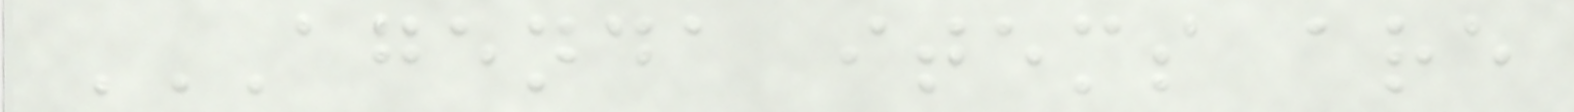AGENDA ITEMS ARE
